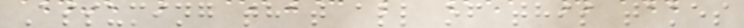Assuming that all of this takes
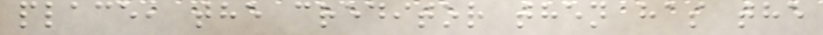place, the creditor then has the
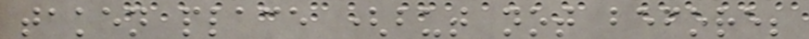taken place (but not before;
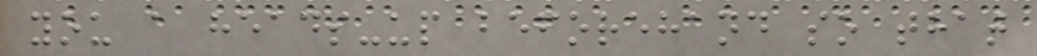you a heads-up beforehand so that
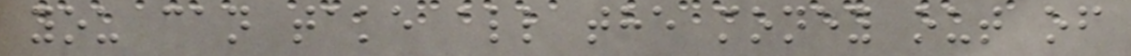you can take all the money out of
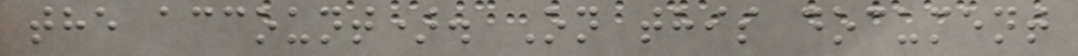the account). On this document
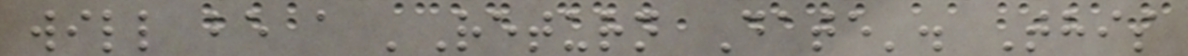will be a 'Return Date'. This
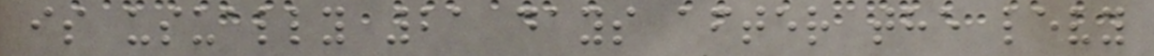is usually 21 days after the levy
